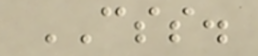CSS.
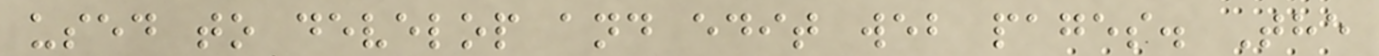used to develop and edit web pages. The
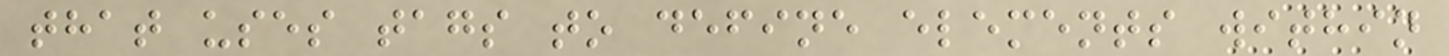that uses tags to define elements within
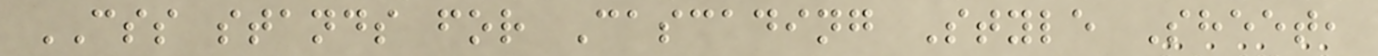CSS stands for Cascading Style Sheet,
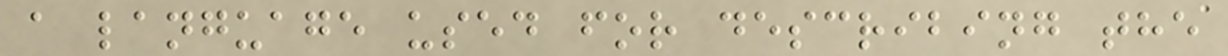a language used for describing the
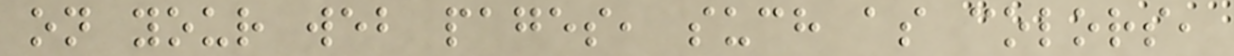on your web pages, such as colors,
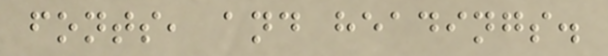fonts, and headings.
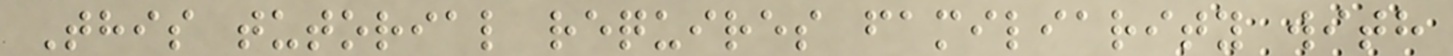This tutorial requires familiarity with
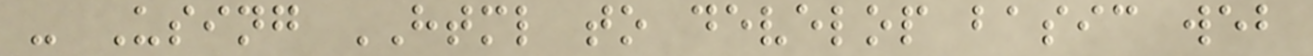- Using HTML to develop basic web
